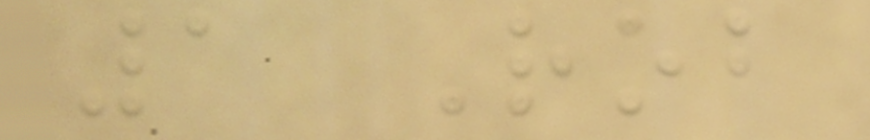1 Rob
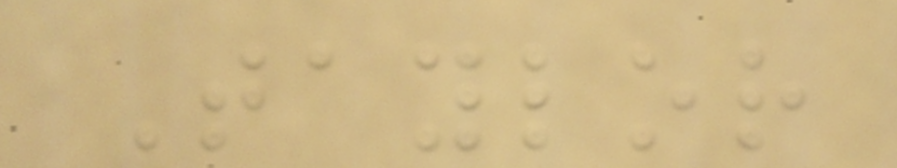Taylor
